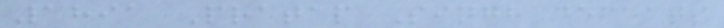1891 Pratap Singh defeats
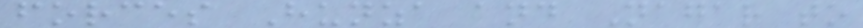forces Hunza and Nagar to
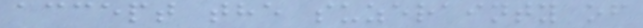accept the suzerainty of
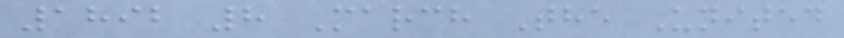1892 8 March The United
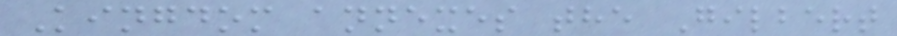Kingdom annexes the Gilbert
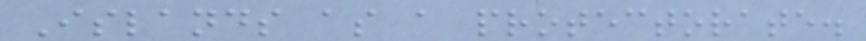Islands as a protectorate.
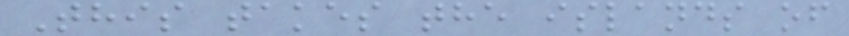This takes the islands of
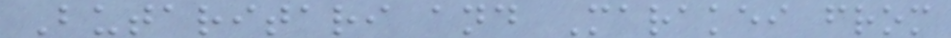Butaritari and Marakei from
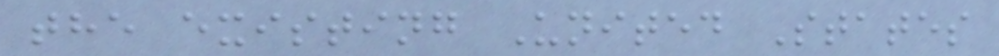the existing United States
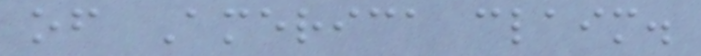of America claim.
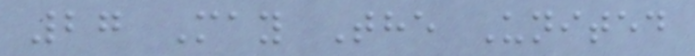27 May The United
